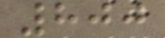800
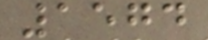1574
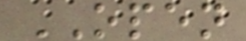OPEN
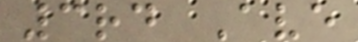3rd Ave
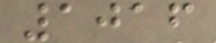1016
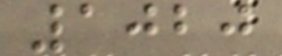1020
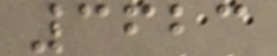3623
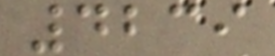4239
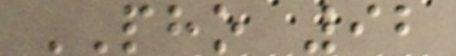PHO 92
